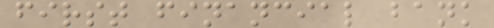first financial bank
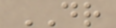DR
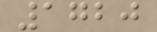1720
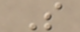S
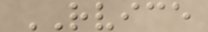RVICE
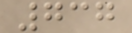737
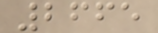2665
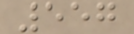557
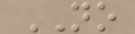NO
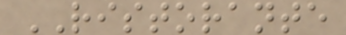RISTORANTE
